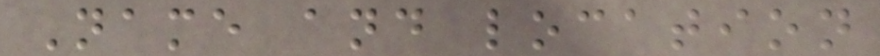Name and location
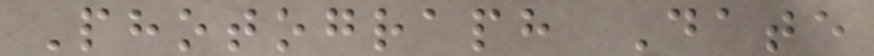Photograph Date
